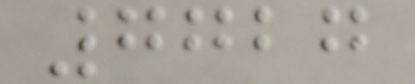7727
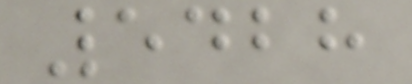5428
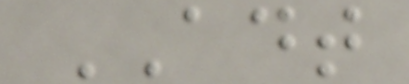ADT
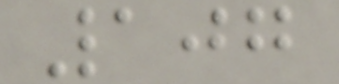107
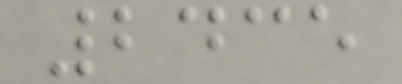2435
